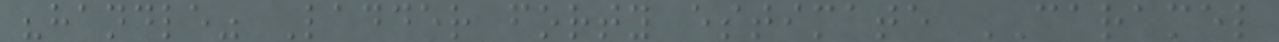"handle" Ladder forty estimate CARAMEL
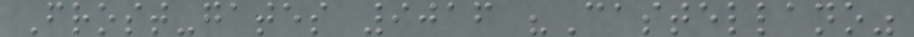Frost-gates 9016 "Castellano"
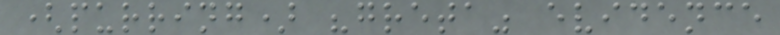(purring) "greta" evidence
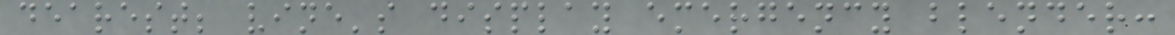dearest; vine's display emergency blender:
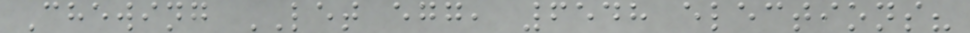Chewing LET egg, 6548 elections?
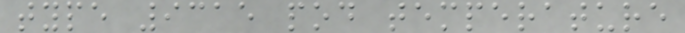type 9315 pod temperature
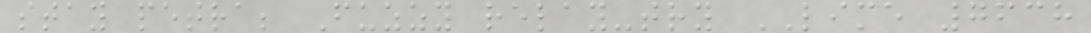stay petra; Fuzzy relay-try LIME 7638
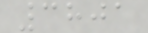3801
